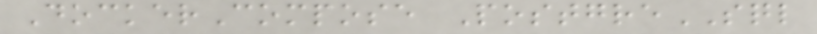DockerCompose PostgreSQL
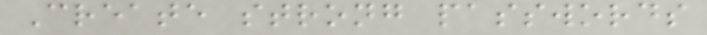Create strong passwords
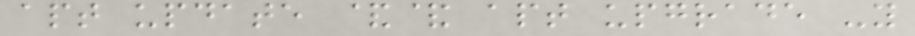apt update && apt upgrade -y
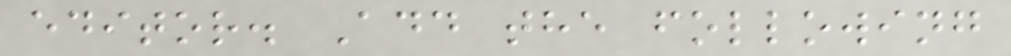editor. Add the following
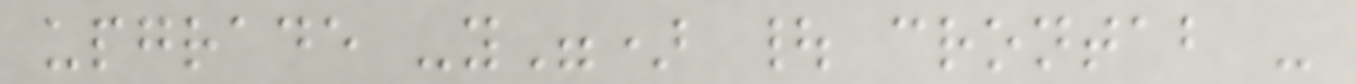upgrade -y") | crontab -
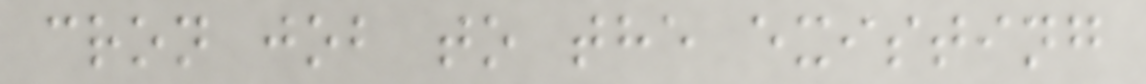cron job to the existing
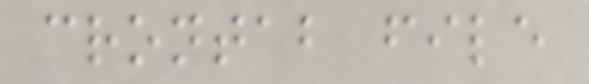crontab file
